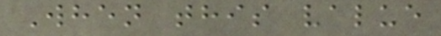When this value
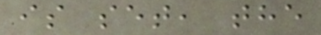is set, the
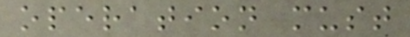operation must
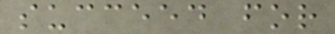succeed for
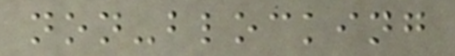non-blocking
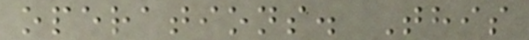operations. This
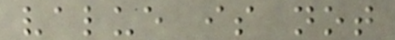value is not
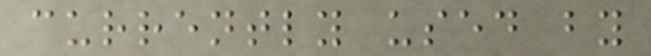currently used by
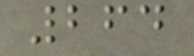264
